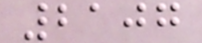2107
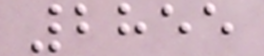2855
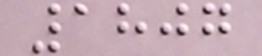1807
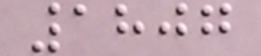1807
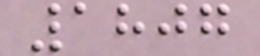1807
